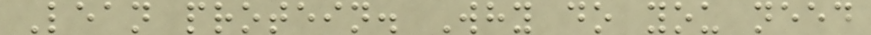Lean protein. Why do you need
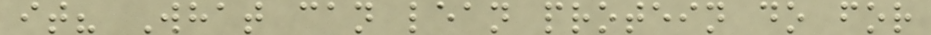it? What can lean protein do for
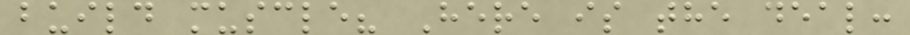build muscle? Here is the deal:
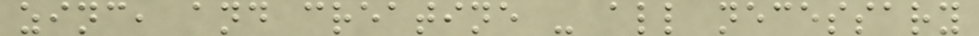zinc, and creatine - all necessary
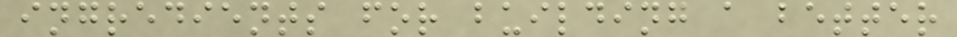ingredients for building a better
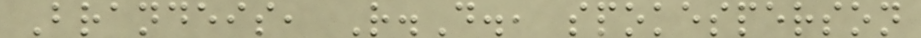Brandeis, R.D., spokesperson
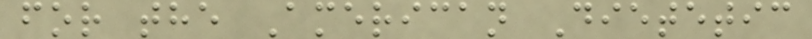for the American Dietetic
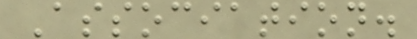Association.
